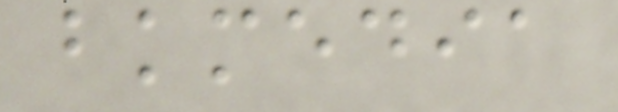bkmedia
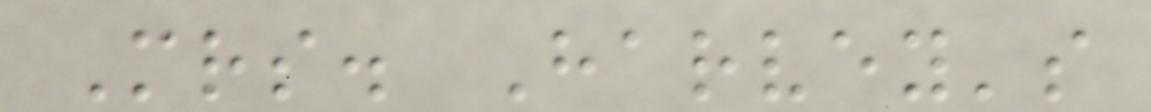Mrs. Harvey's
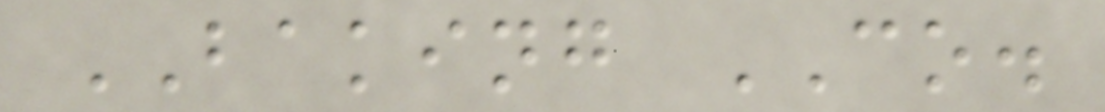BAKING CO.
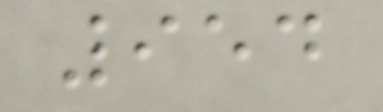954
